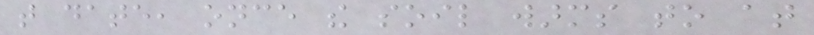that date, once the soil warms to at
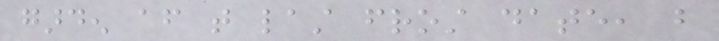garden after that last frost date, but
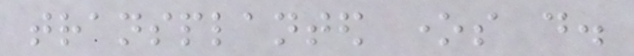transplanted ones do.
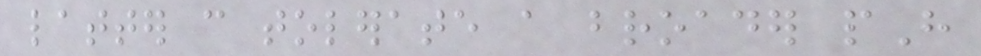latter can tolerate a broader pH
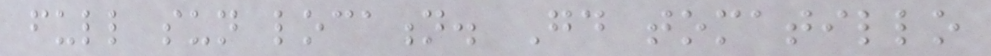full sun location. Good tomatillo
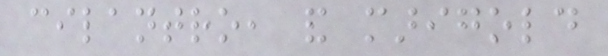cilantro, and marigold
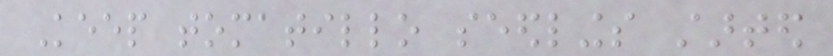Keep tomatillo seedlings started
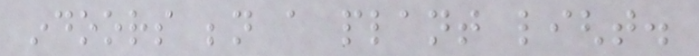indoors beneath a plant light.
